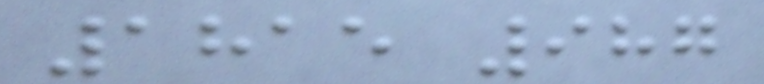1815 987
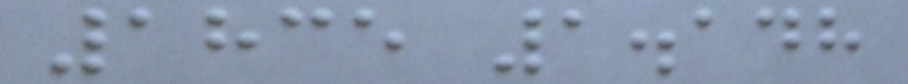1835 1.148
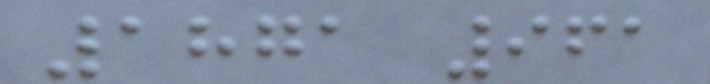1871 961
